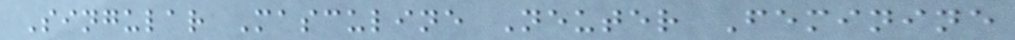Singular Masculine Neuter Feminine
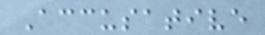Accusative
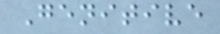Genitive
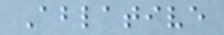Ablative
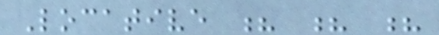Locative ? ? ?
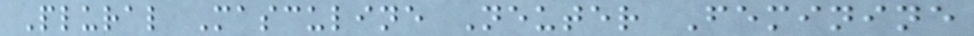Plural Masculine Neuter Feminine
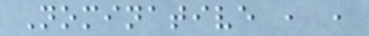Nominative , ,
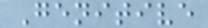Genitive
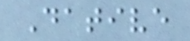Dative
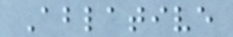Ablative
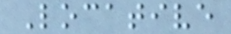Locative
